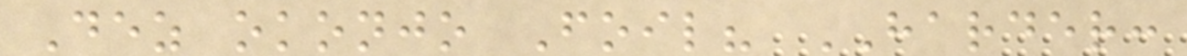Dez okonjo Foil? HARDER:
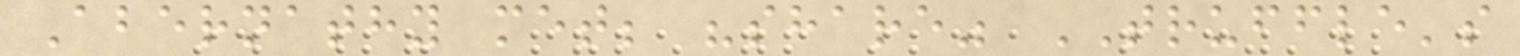Abernathy met; "share" TRUFFLE's
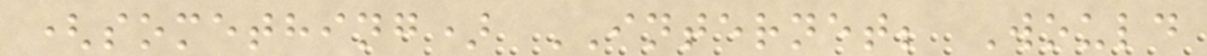(something) INTERNET; Would
